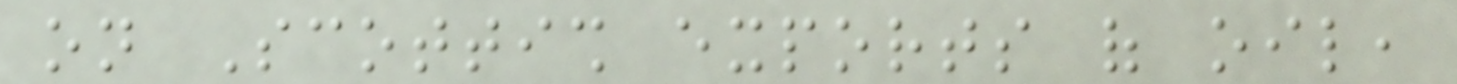on Scottish exports of oil,
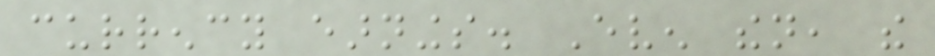currency earnings. Even then, the
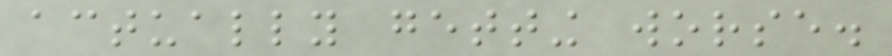actually getting worse.
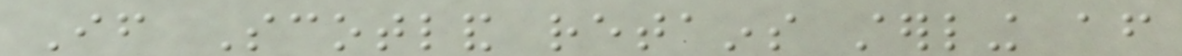If Scotland retains sterling after
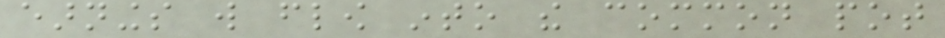earnings will flow into the common pot
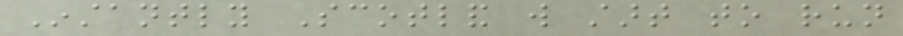Instantly Scotland will start to run
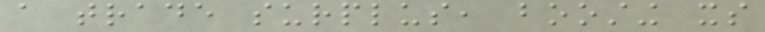a trade surplus, boosting its
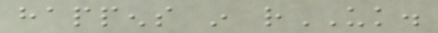happens in rUK.
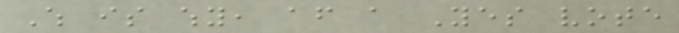Which is why, after a Yes vote
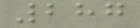287
